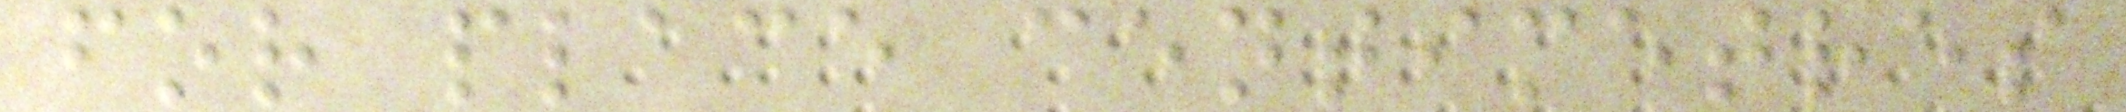for place centimetres
